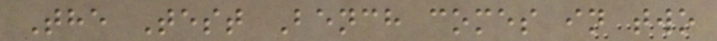The Test Bench comes in two
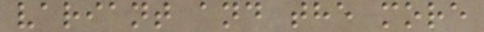variant and the more
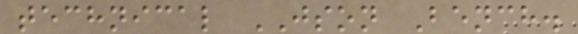technical JSON Bench.
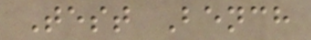Test Bench
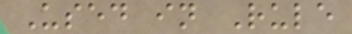Used in Rule
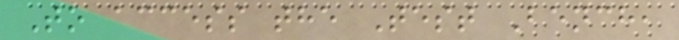To access the Test Bench,
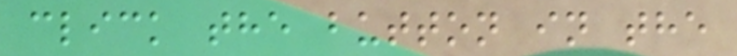click the button in the
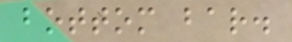bottom bar.
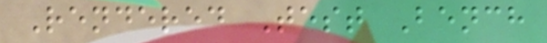Rendered Test Bench
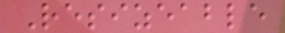Resizeable
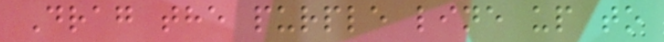Drag the purple line up to
